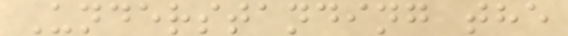Understanding the
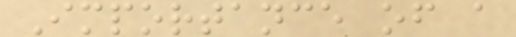Importance of a
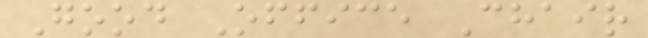Good Office Chair
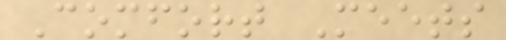Comfort Meets
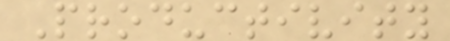Productivity
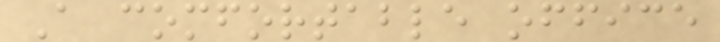A comfortable office
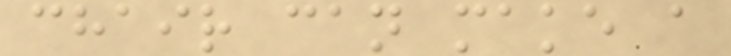chair can make a
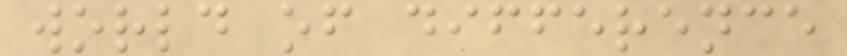world of difference
